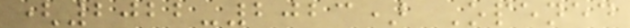(2022-2023) Opened
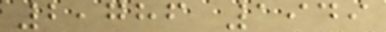2,786 1949
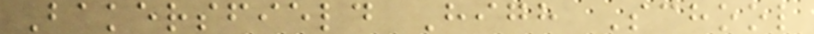Bakersfield High School
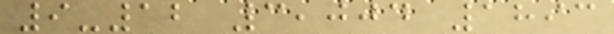9-12 3,004 1893
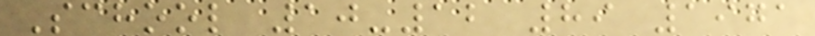School 10-12 89 1971
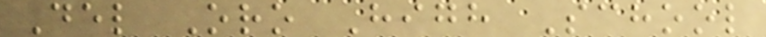Del Oro High School
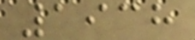1938
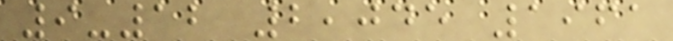9-12 2,045 1961
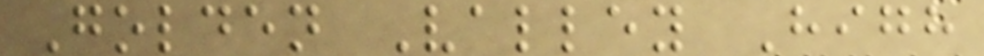Golden Valley High
